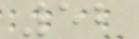52
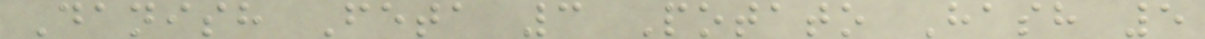Danish Feta 3 Potato Hash 5
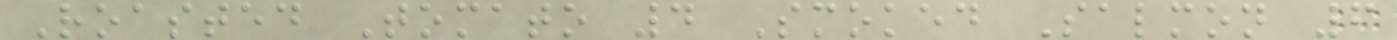Roasted Tomato 4 Smoked Salmon 6
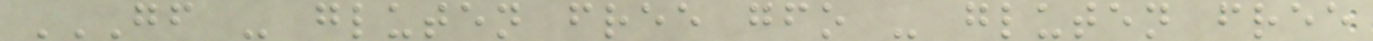GF - GLUTEN FREE GFO - GLUTEN FREE
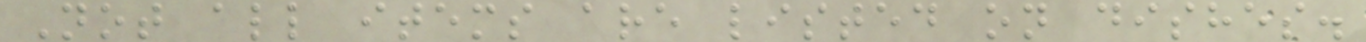Not all items are listed on dishes.
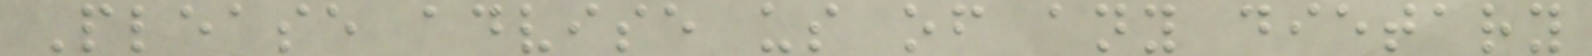Please advise us of any dietary
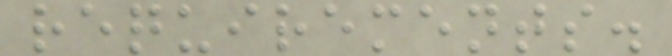requirements.
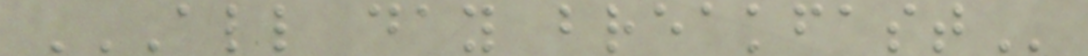ALL DAY BREAKFAST
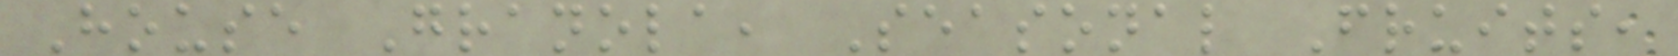House Granola, Seasonal Fruits,
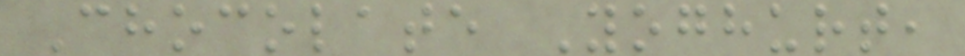Chocolate Yoghurt,
